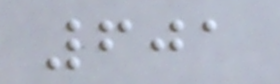601
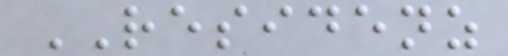RESIDENZ
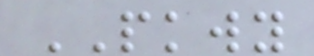PKWY
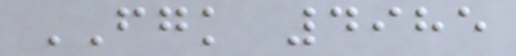FGK 4985
